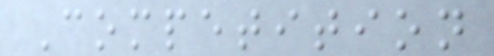Competition
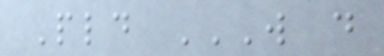Pld W D
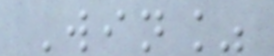Win%
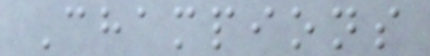Champions
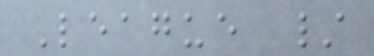League /
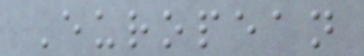European
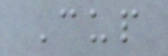Cup
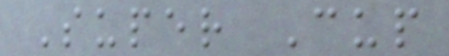Super Cup
